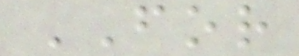FOR
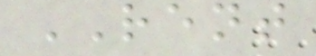RENT
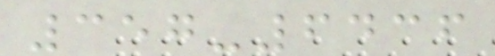357-6436
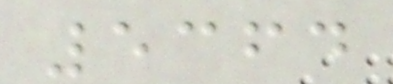5364
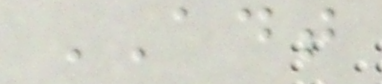ADT
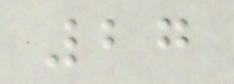27
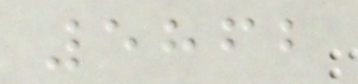5862
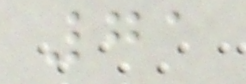71
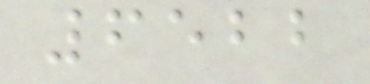6522
